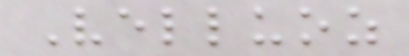Velluoz
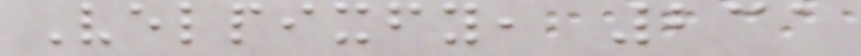Velpixfy, 231
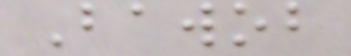Bawob
